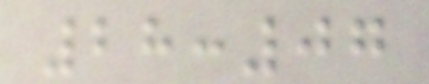28:07
